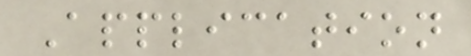Application
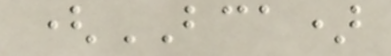(BCA)
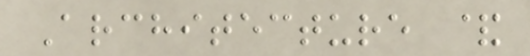Architecture &
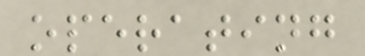operating
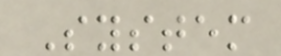System
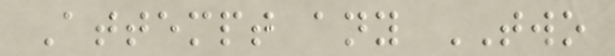Attempt any TWO
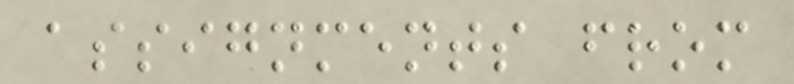assignments from
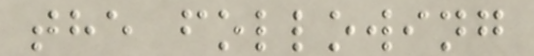the following
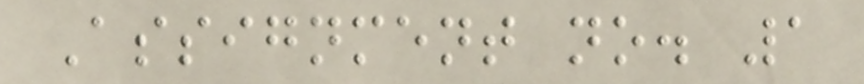Assignment no. 1
